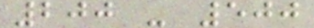200 - 500
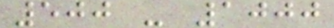500 - 1000
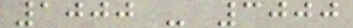1000 - 3000
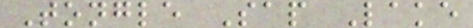Tongle Sap Lake
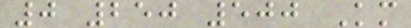0 250 500 Km
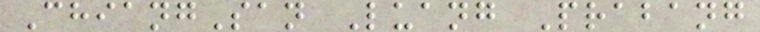ChiangSan Luang Prabang
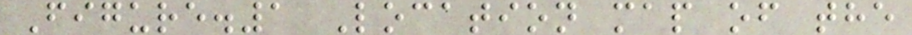Figure.1 Location map of the
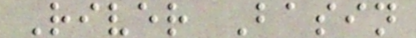River Basin
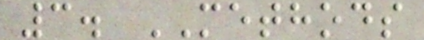3. METHODS
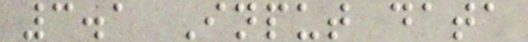3.1 Input data
